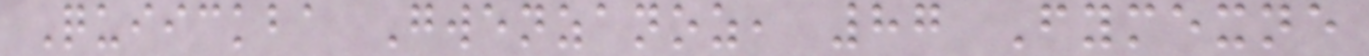Quiickba Gwenzanoz, 87 Fymexne
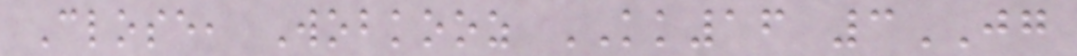Close, Wobkooz KK16 3JG
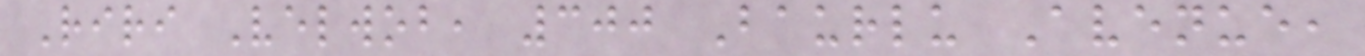Riri Velwob, 300 Baurlu Avenue,
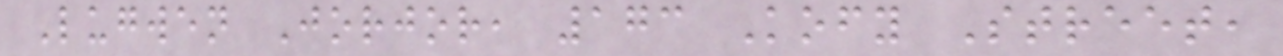Lugwen Jorjor, 173 Kofy Street,
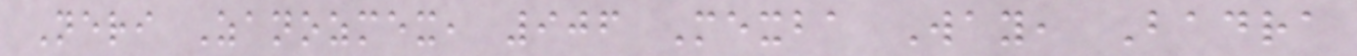Neri Zanozmex, 906 Mexba Way, Badra
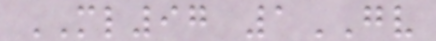ML97 1GV
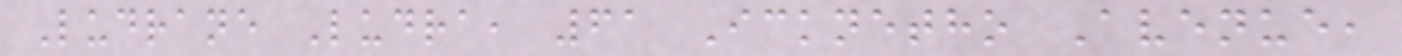Ludrane Ludra, 61 Icknetho Avenue,
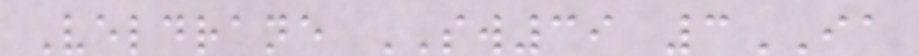Veldrane SW39 3IA
